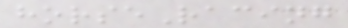horseRacing
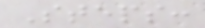Steps:
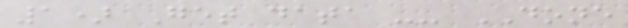1) Get data -- DONE
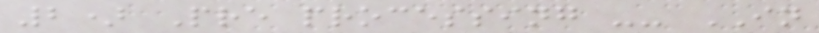2) Pre processing -- IN
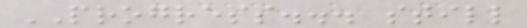PROGRESS... still
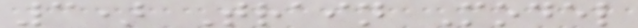3) Train Model
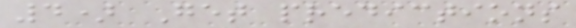4) Get predictions
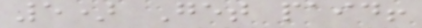5) Get paid!
